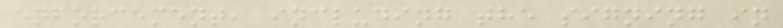enforcement, including the signing in
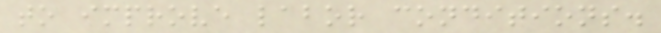to improve labor conditions.
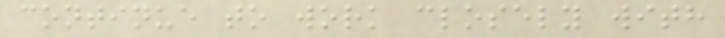continue to work closely with
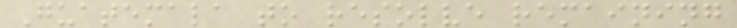Guatemala to resolve remaining
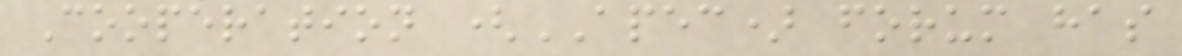Cooperation (APEC) forum has
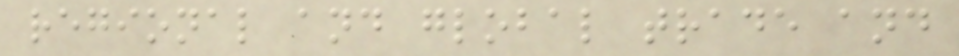regional and global trade and
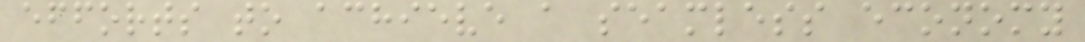efforts to achieve a seamless economy
